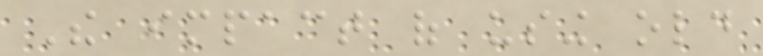The impact of using old
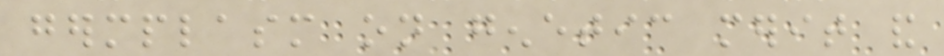germplasm on genetic merit and
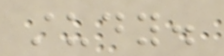study.
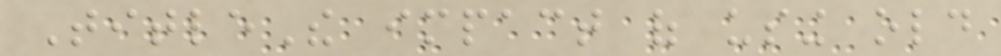TitleThe impact of using old
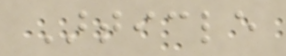Article
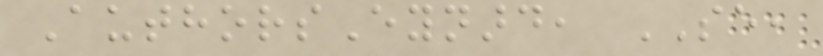AuthorsEynard, SE,
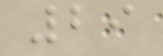29
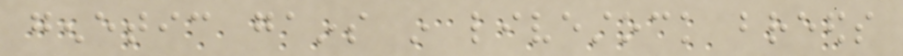genetic gains in livestock breeds
